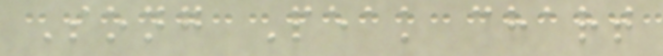Song Peak chart
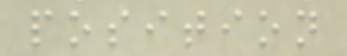position
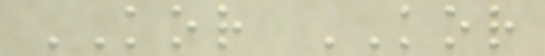KOR KOR
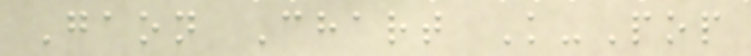Gaon Chart K-Pop
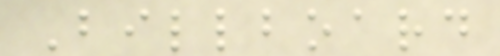Billboard
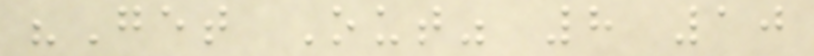"Get Out" 8 10
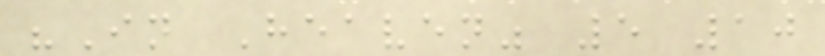"In Heaven" 5 10
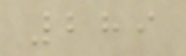289
